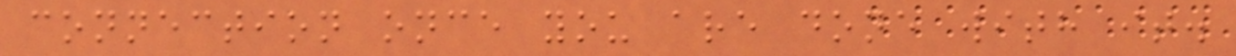connection once you are done with it.
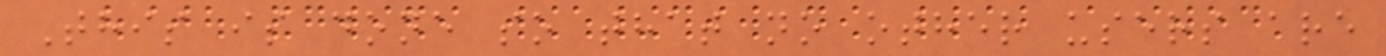This is done so that no other users are
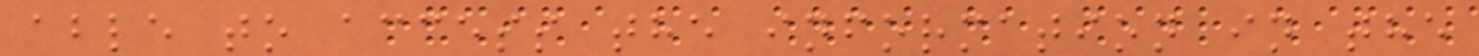able to access the information in the
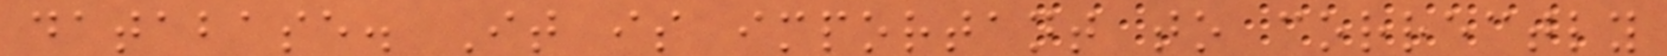database. It is important to correctly
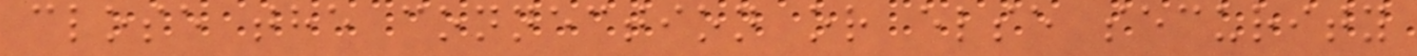close the connection or else security
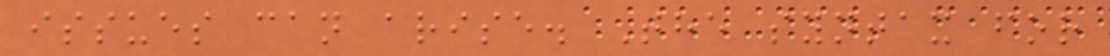issues can arise. The syntax for
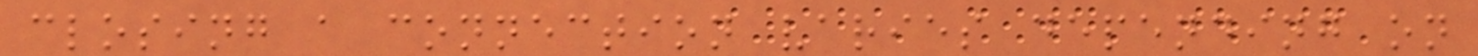closing a connection varies depending on
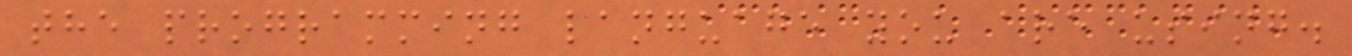the programming language you are using.
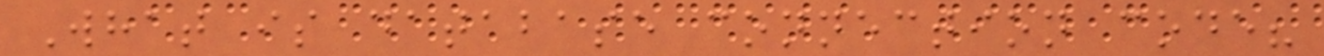What is database connection code?
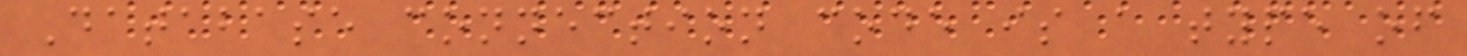Database connection code is a type of
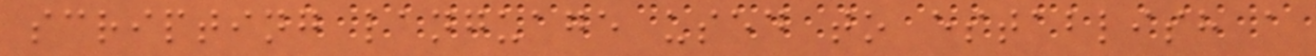scripting language used to establish a
